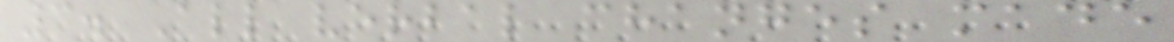3. All verbal changes made
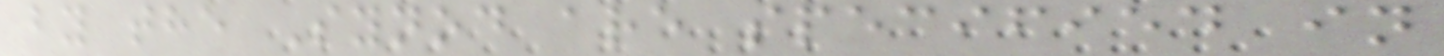by the Synod are specified in
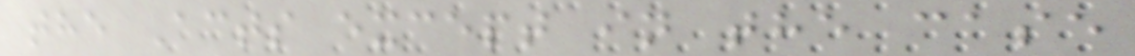the Acts except in the case
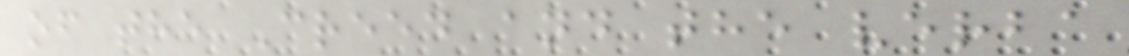of the Creed and the verba
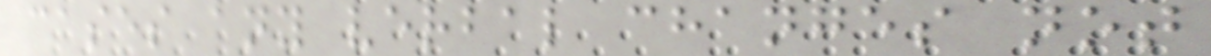cases any verbal changes not
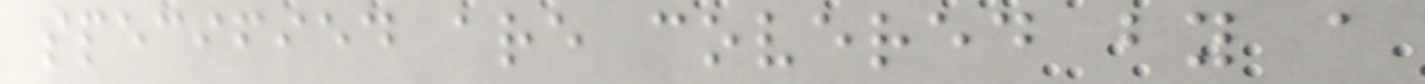specified are covered by a
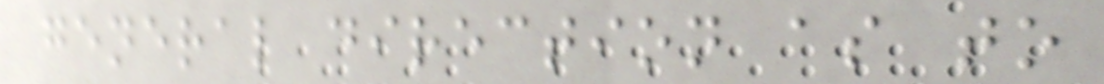general direction as to
